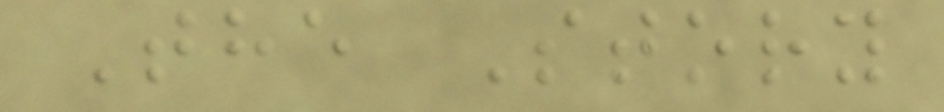The Story
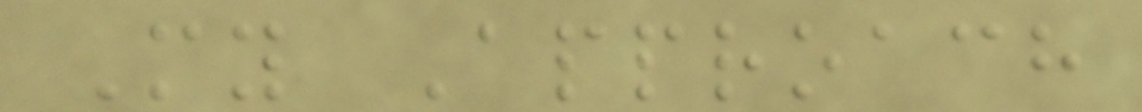My Approach
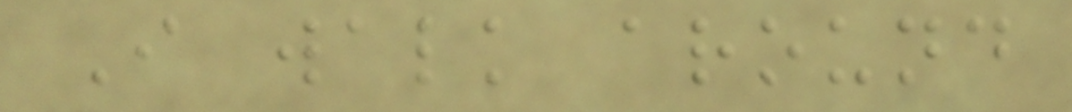I walk around
